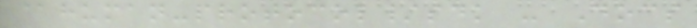@human-protocol/sdk - Docs
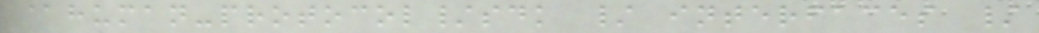@human-protocol/sdk / interfaces /
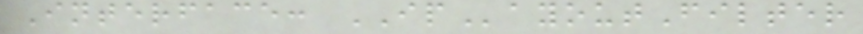Interface: IPayoutFilter
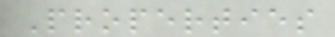Properties
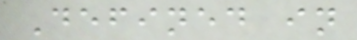Defined in
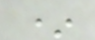*
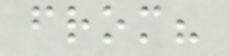from?
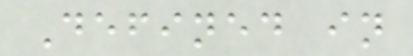Defined in
